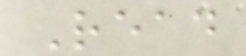Read
